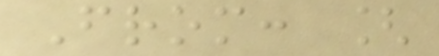From: [
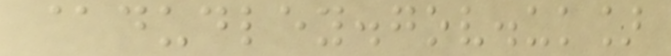@dudley.gov.uk]
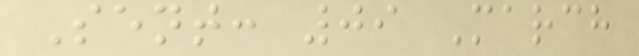Sent: 09 March
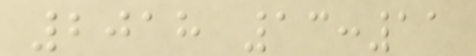2018 13:11
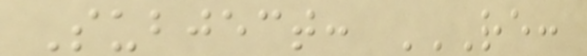Subject: RE:
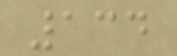134
